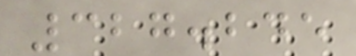327.245
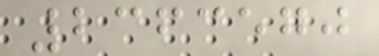2363570
